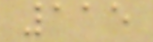115
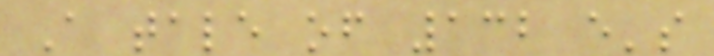A tale of 132 e's
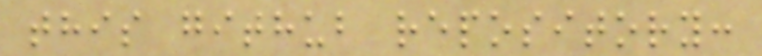this github repository:
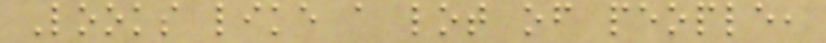Looks like a lot of people,
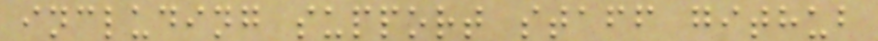including support staff github
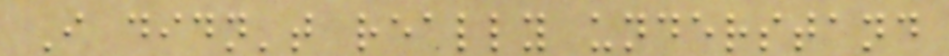I didn't really understand
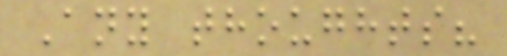Any thoughts?
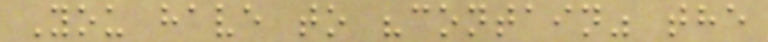You have to "contain" the
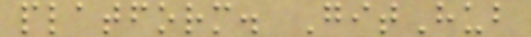platform. GitHub
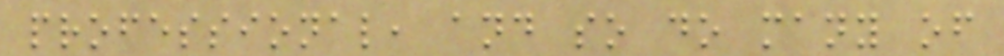professional, and so do many of
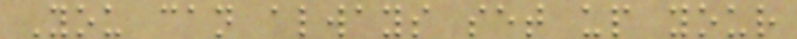You can always set up your
